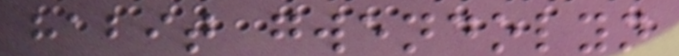habit gwendolyn
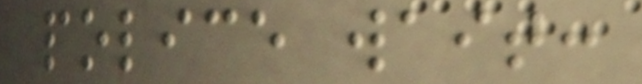police wait:
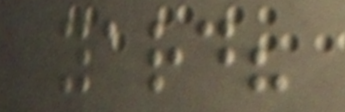yard?
